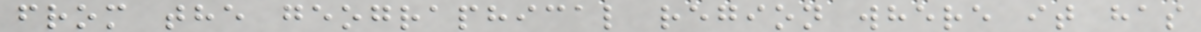from the geographical region where it has
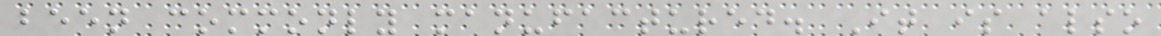been commonly manufactured. It is also
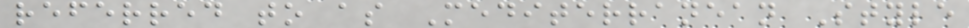referred to as Mediterranean Style
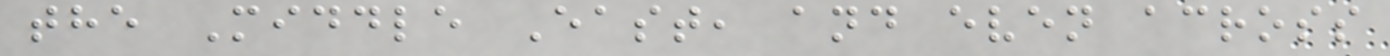the Middle East, and even across
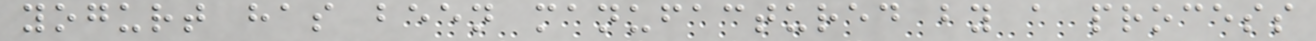yogurt has been manufactured by a process
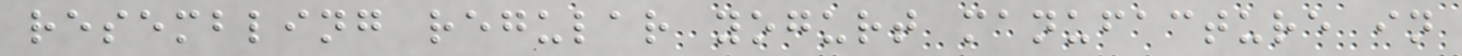resembling regular yogurt manufacture in
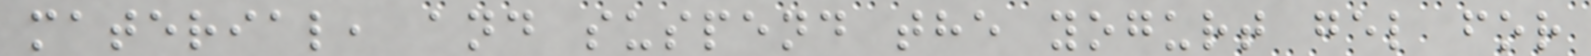material, and suspend the yogurt gel for
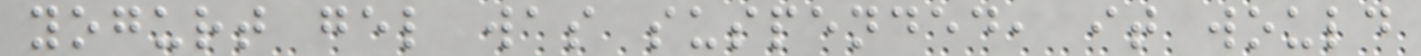yogurt gel was suspended, it would
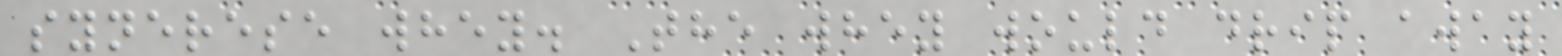synerese whey. The whey would drip away
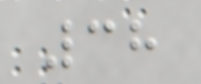38
